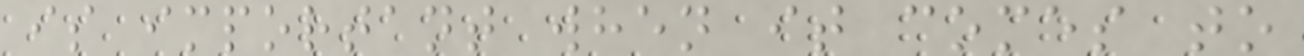is important when it comes to
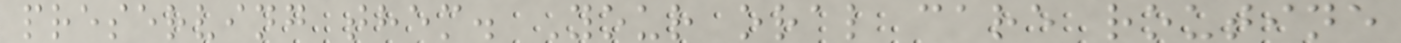preserving them. Your oral care routine
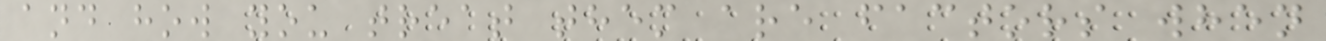and how you treat them are factors when
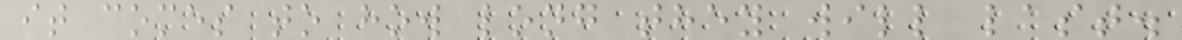it comes to how long they will last.
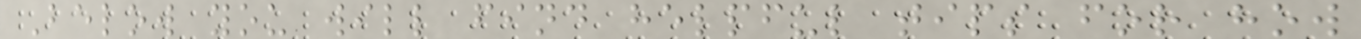Below you will find helpful tips for how
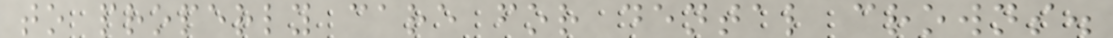to properly care for dental crowns.
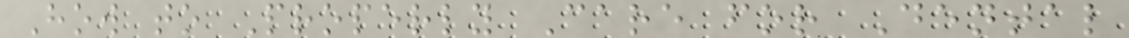How to Properly Care for Dental
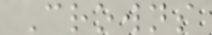Crowns
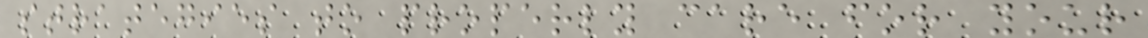strategies to properly care for your
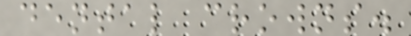dental crowns.
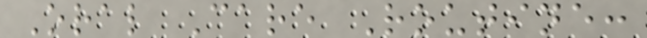Oral Care Routine:
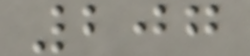207
